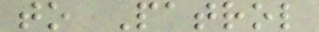to Patrol
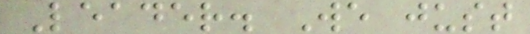Leader. We just
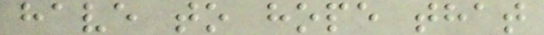have to hope that
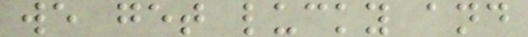we get lucky and
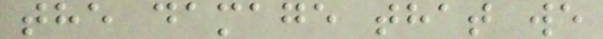the damage that we
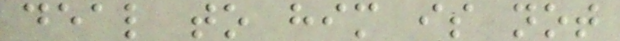deal to him is not
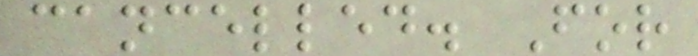cancelled. For
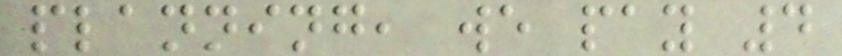planning, we pay 4
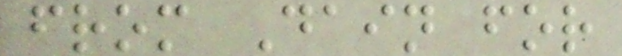from Dain for
